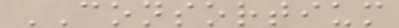CONSORTIUM
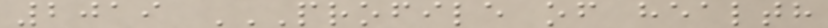2019 PROFILE OF HEALTH
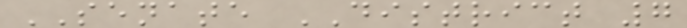SENATE DISTRICT 7
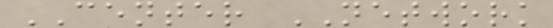CENTER NETWORK
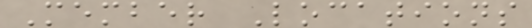Member Locations
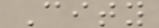City
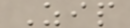Zip
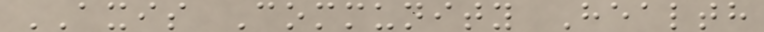AXIS Community Health
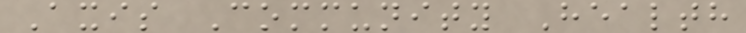Axis Community Health
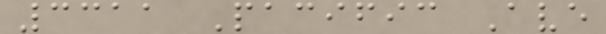3311 Pacific Ave
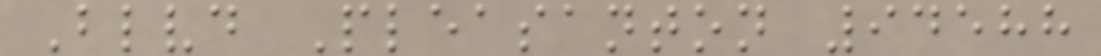Blvd Pleasanton 94588
